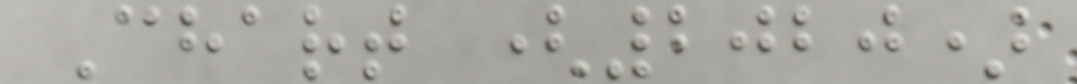Chart (2020)
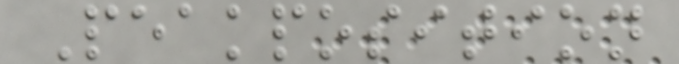Peakposition
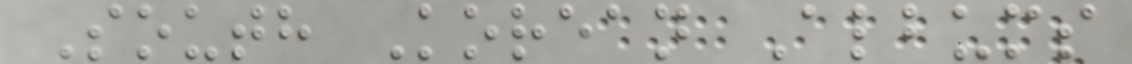South Korean Albums
